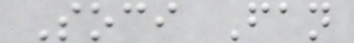Soci Fan
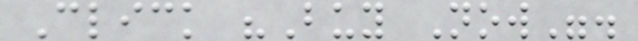Click "Buy Now".
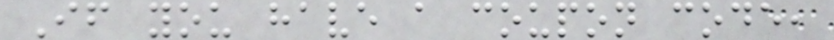If you have a coupon code,
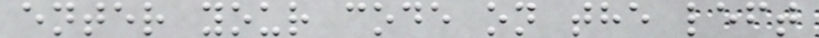enter your code on the left
